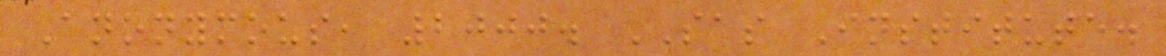Anonymous, 2000. SAS Institute.
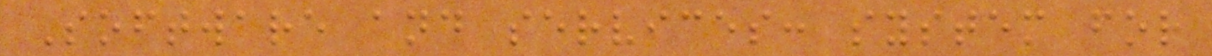Software and services: system for
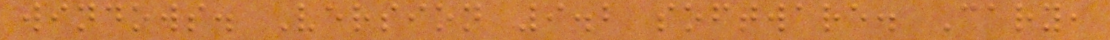windows. Version 9.2 software. Cary,
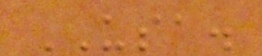USA.
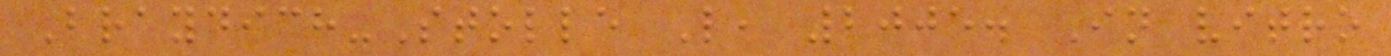Braydich-Stolle L, 2005. In vitro
